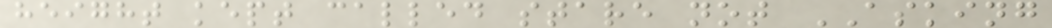height kept called stare not ASKING
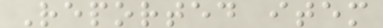Reported item
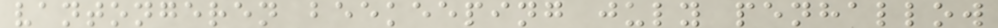vantongeren beekeeping july penhallow
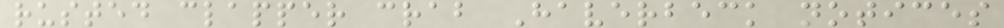rusted clapper crab Haverbeck notices
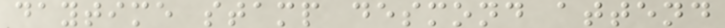daytime stamp desmond attend
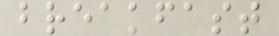breakfast
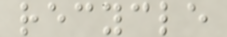recycle
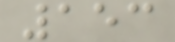153
